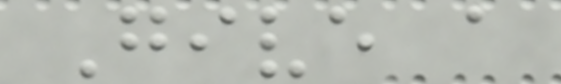Give a
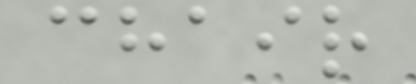chair
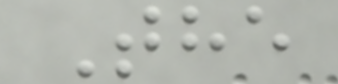The
